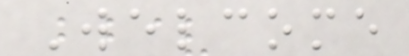Welcome
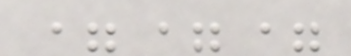===
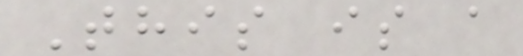This is a
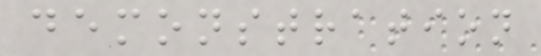demonstration
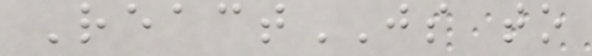ReactJS to
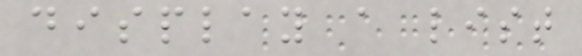display a list
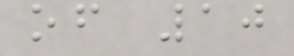of 10
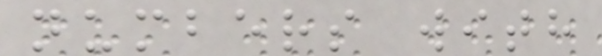numbers with
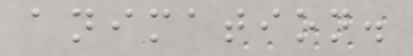animation.
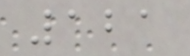121
